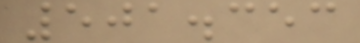501.353
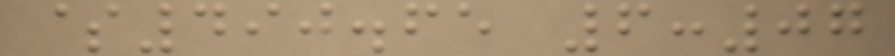$490.65 6:07
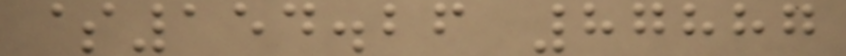$154.26 87887
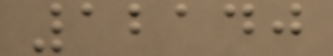12140
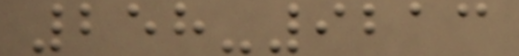258-9213
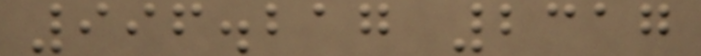996.217 2317
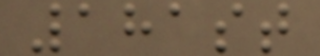181st
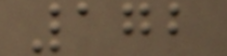172
